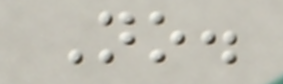No.
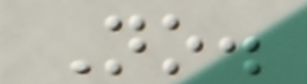No.
